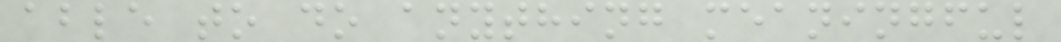able to do anything meaningful
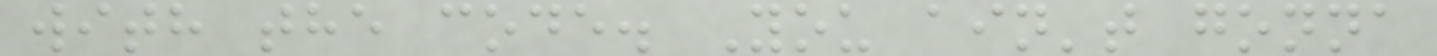with the code. You ain't gonna
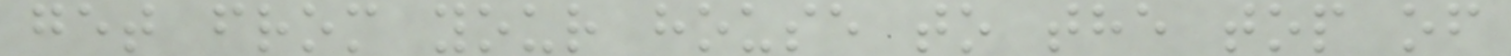get from your house to the top of
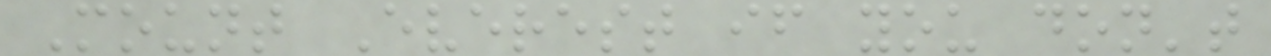Mount Everest if you don't
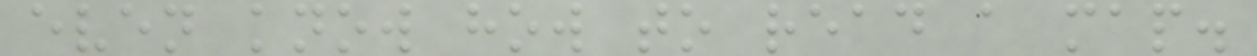even know how to read a map.
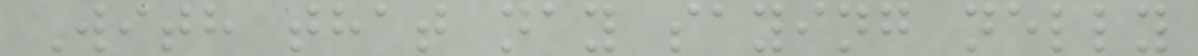With that nay saying nelly
